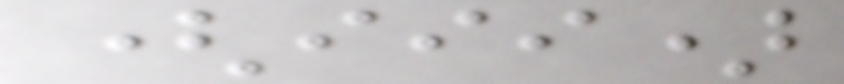(iii)
